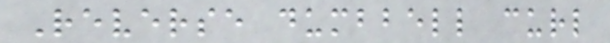Reverse dumbbell curl
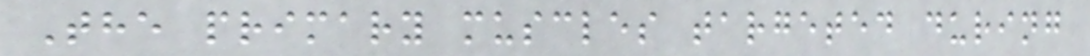The primary muscles targeted during
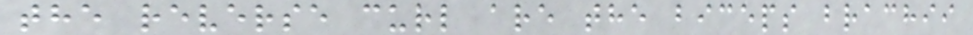the reverse curl are the biceps brachii
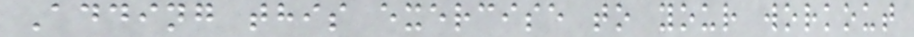Adding this exercise to your workout
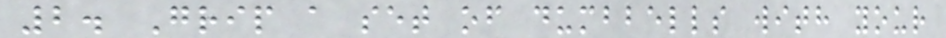2. Grip a set of dumbbells with your
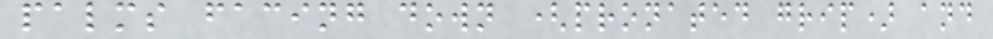palms facing down (pronated grip) and
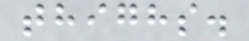thighs.
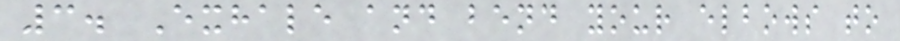3. Exhale and bend your elbows to
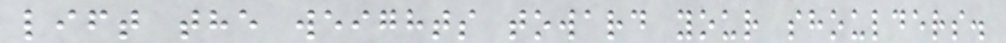lift the weights toward your shoulders.
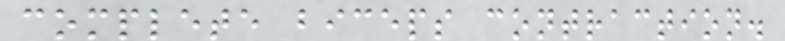complete biceps contraction.
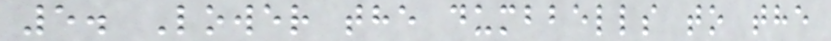5. Lower the dumbbells to the
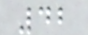42
